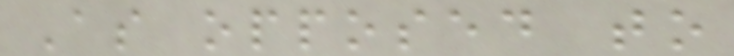As opposed to
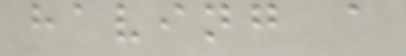having a
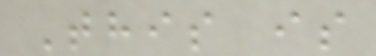This is
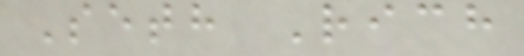Seth Rich
